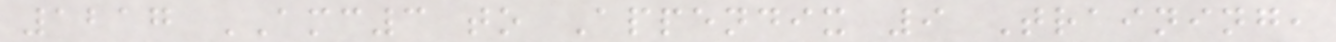1217 AMC3 to Appendix 9 Training,
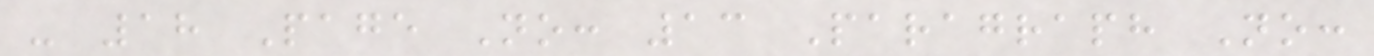- 18 Page No: 13 Paragraph No:
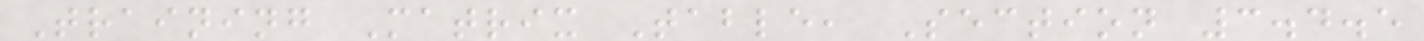Training Matrix Table, Section 3.4.5
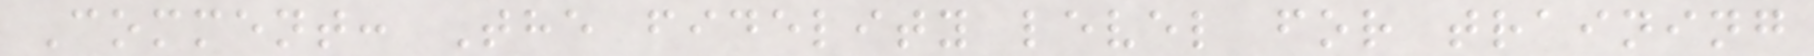Comment: The fidelity level for training
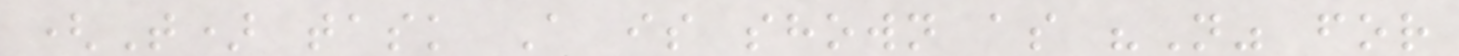(T) task A is shown as "N" for
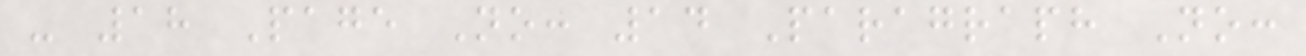- 18 Page No: 14 Paragraph No:
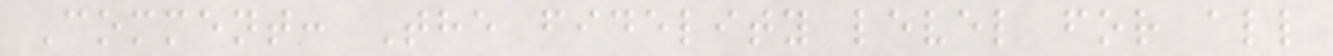Comment: The fidelity level for all
